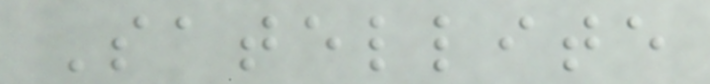Satellite
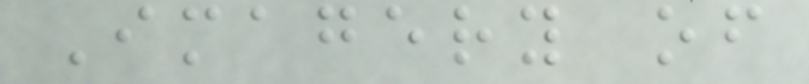Imagery of
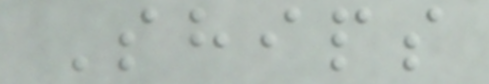Ships
